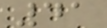41
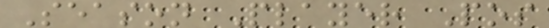Season Player Pos
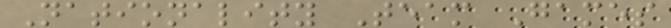Nationality Team Games
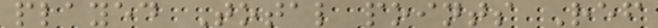played Total points Ref
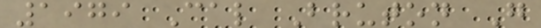1979 Cal Bruton G
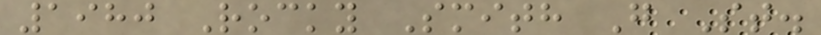1980 Rocky Smith G St.
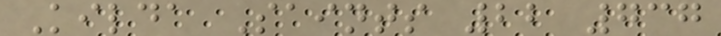Kilda Saints 22 737
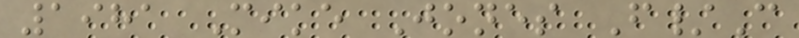1981 Mike Jones F/C
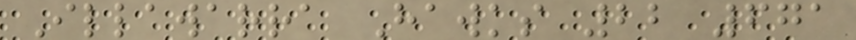Illawarra Hawks 22 671
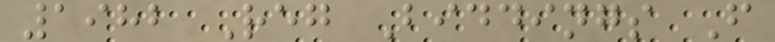1982 Reg Biddings F
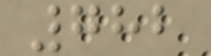782
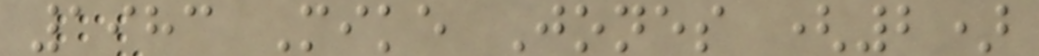1983 Mike Jones (2)
